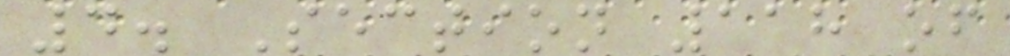4. Section 118 of
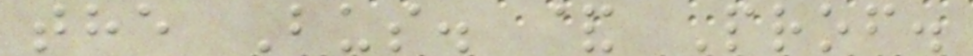the Bus. & Prof.
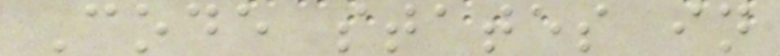Code states in
